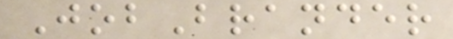JobBrander
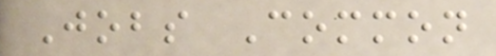Jobs Common
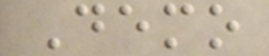Demo
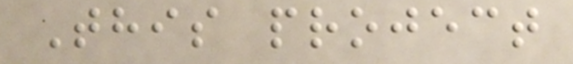This project
